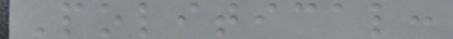Political:
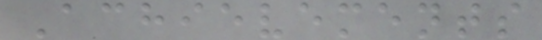Achievements
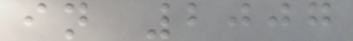in 2007
